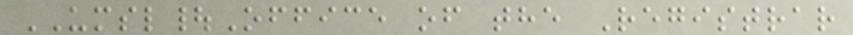UMSL|Office of the Registrar
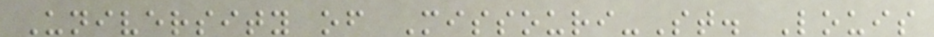University of Missouri-St. Louis
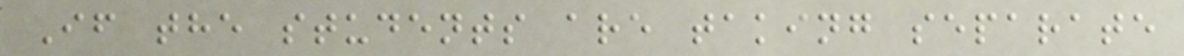If the students are taking separate
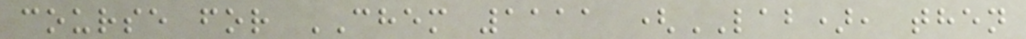course for CHEM 1111 (LAB), then
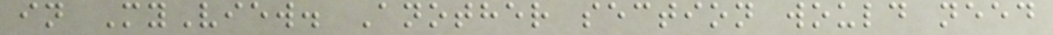in MyView. Another section would need
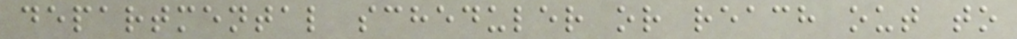departmental scheduler or reach out to
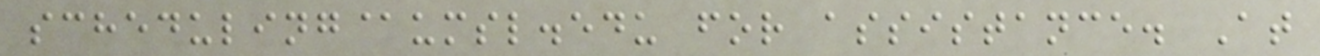scheduling@umsl.edu for assistance. At
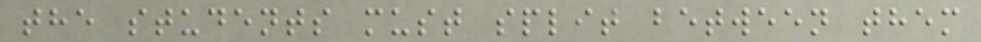the students must split between them
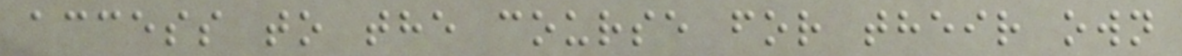access to the course for their own
